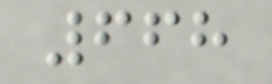668
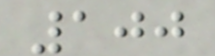100
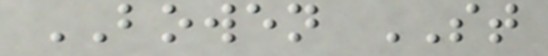BOWEN ST
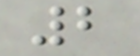2
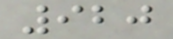920
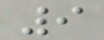9
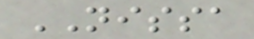NISSA
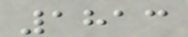1813
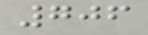706
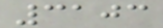3103
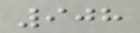908
